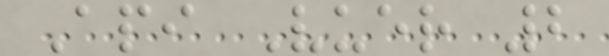Api Vuer 2
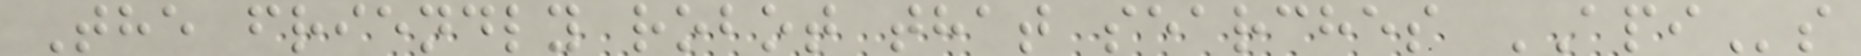The friendly robot that searches APIs
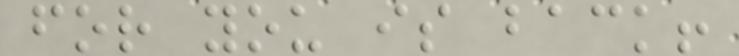for you is back!
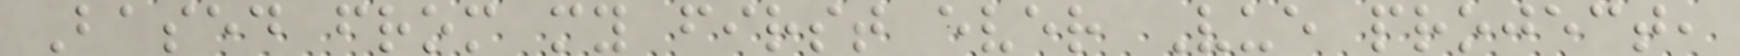Based from my first ever Vue project,
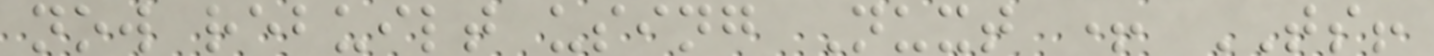now rebuilt using Nuxt + TS!
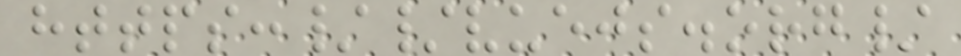https://vuejs.org/
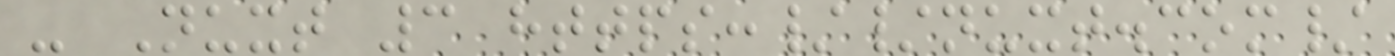- Nuxt 3 https://nuxt.com/
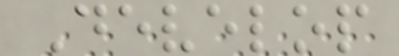Develop
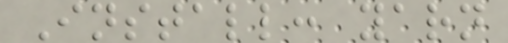Install: yarn
